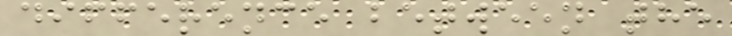difference between the
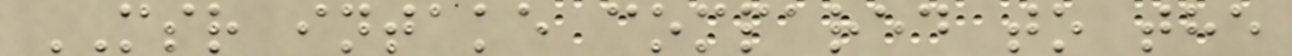MSR intake compared to the
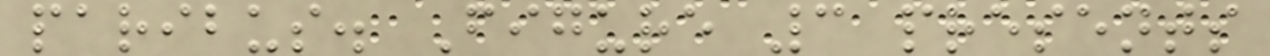paribus. Figure 3 presents
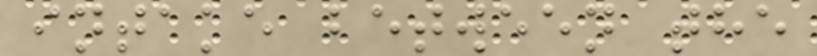intake between the
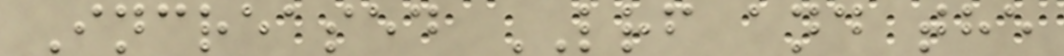Increased LRF and the
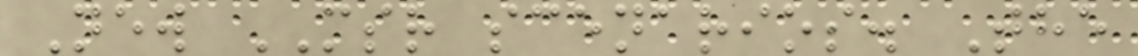New MSR scenarios. The
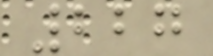227
